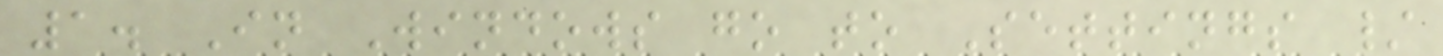1. In Windows go to Settings /
